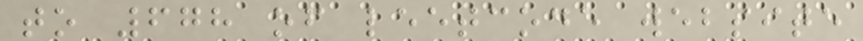to 678 of leetcode website
